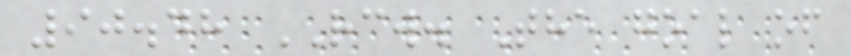90.48 RCW. The goal of
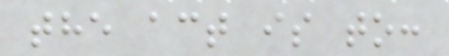the act is to:
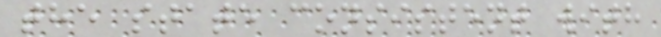the state consistent with
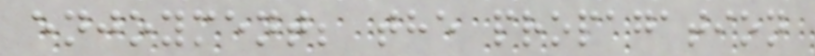enjoyment; the propagation
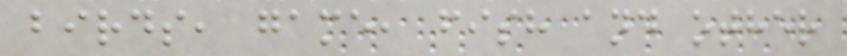birds, game, fish and other
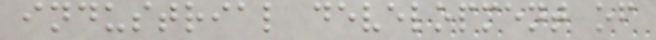industrial development of
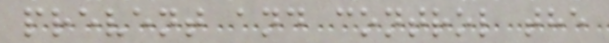prevent and control the
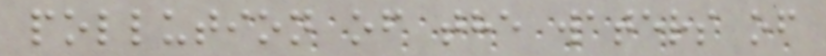pollution of the waters of
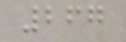267
